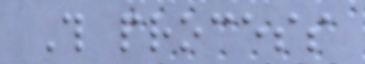This process
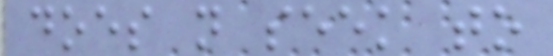does not seek to
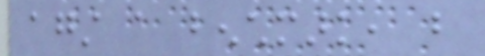against a benchmark, but
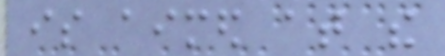is aimed at the
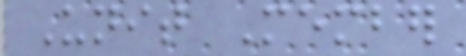Unit Member
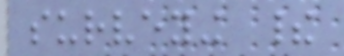surveying their
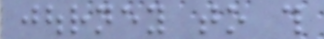journey to this
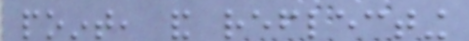point, and reflecting
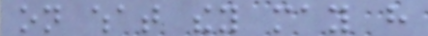on what they may have
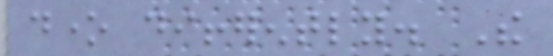done differently. The
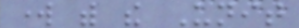work with the Unit
